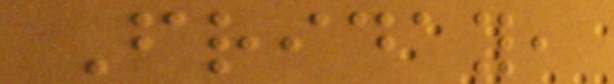Friday,
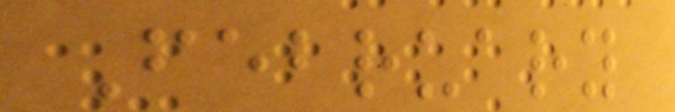February
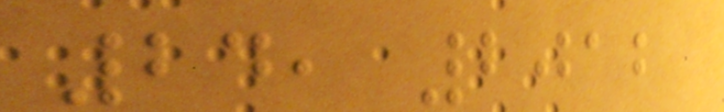24, 2012
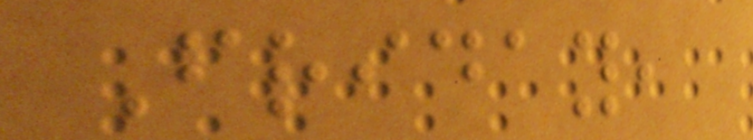Friday,
